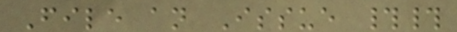File an Issue ##
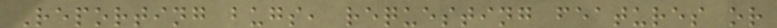Reporting bugs, requesting features or
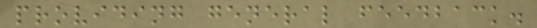providing general feedback.
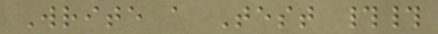Write a Test ##
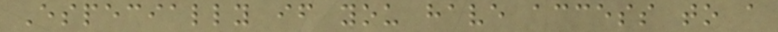Especially if you have access to a
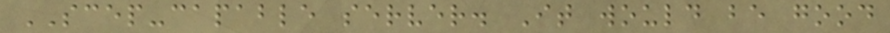SCEP-capable server. It would be good
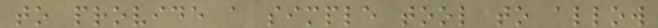to provide a simple tool to allow
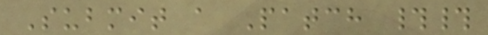Submit a Patch ##
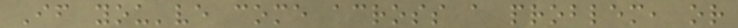If you've come across a problem, or
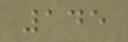145
